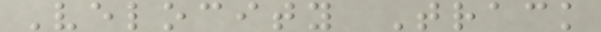Velocity Track
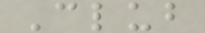Club
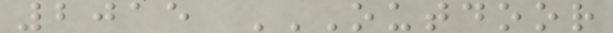2015 OUTDOOR
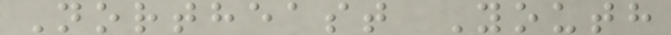Northeast Youth
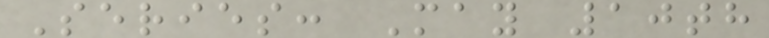Series: May 10th
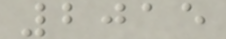2015
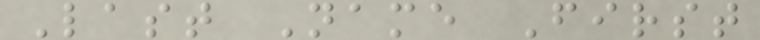Last Name First
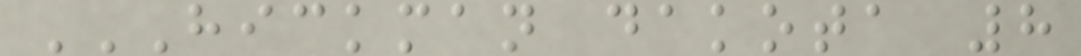HICKMAN DAKOTA 8
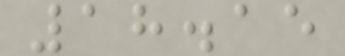18.15
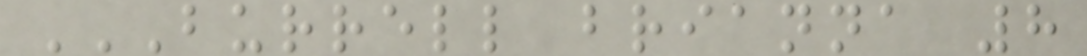BURRELL BRIANNA 8
